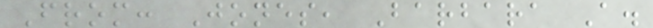From: Jones, Barbara A.
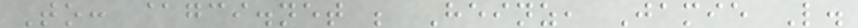To: @gci.net ; Heinz, Jamie L.
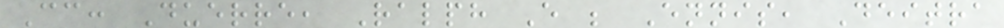Cc: Duerre, Ralph E ; Ennis, Deitra
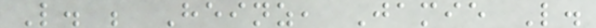L. ; Heinz, Jamie L.
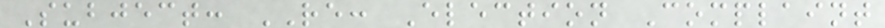Subject: RE: Election Complaint
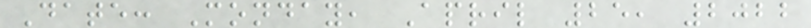Date: Monday, April 25, 2022
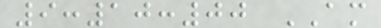9:10:00 AM
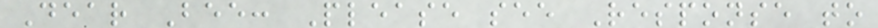Dear Bee: Please see Response to
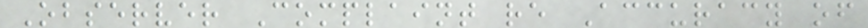Observer Complaint re Accuracy of
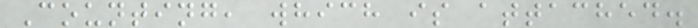Counting, which is attached.
